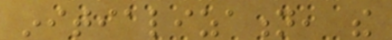initialization, the
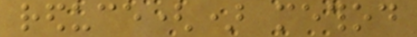reduce() method
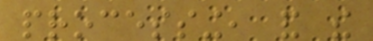processing, and the
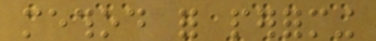method for performing
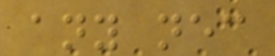any necessary
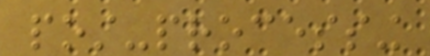post-processing
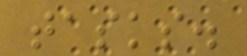tasks.
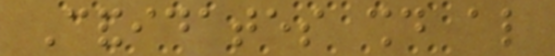Candidates should also
